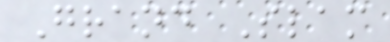Grand Slam
